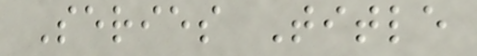Series Title
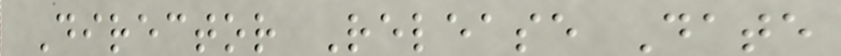Director Release Date
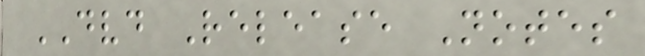DVD Release Notes
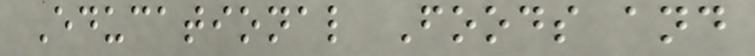Educational Foods and
